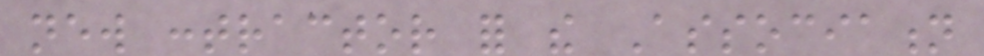new contractor for the Association
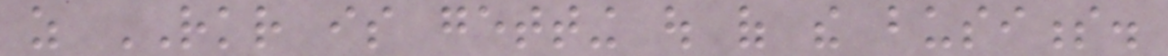as RKR is getting out of the business.
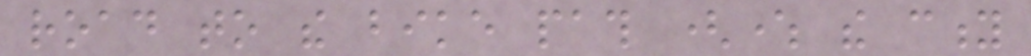road to the bike path (where the city
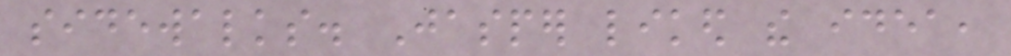sidewalks. Jasper liked the idea,
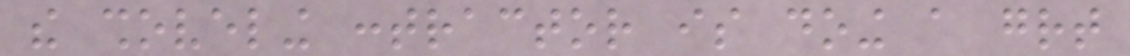the shoveling contractor is doing a great
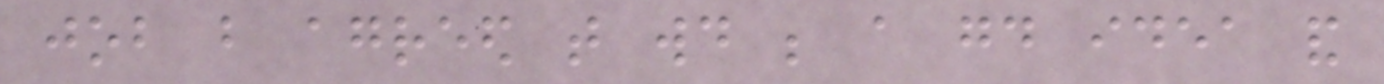job but agreed that would be a good idea and
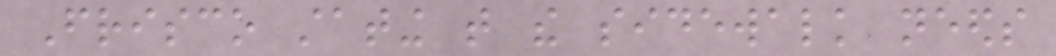Frisco stating that the sidewalk needs
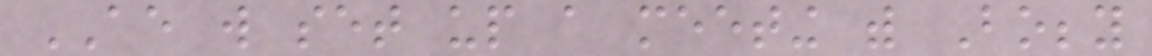AE will set up a meeting with Bobby
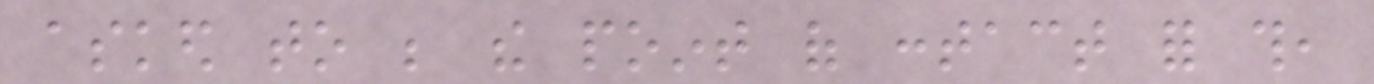asked to be the point of contact for this,
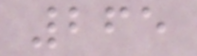265
